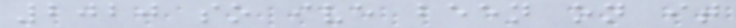2020 so ive been on it
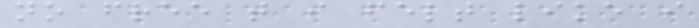no free t i felt like i
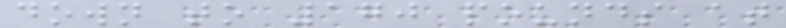down to 170 pounds at
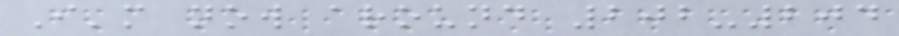I'm now around 202-204
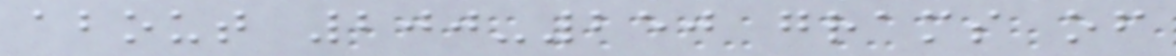about 200-250 grams of
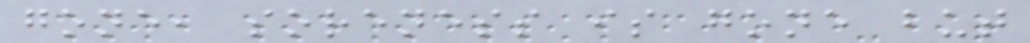gone, soreness is gone but
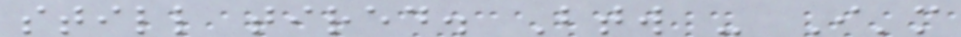still tired. Btw - I'm
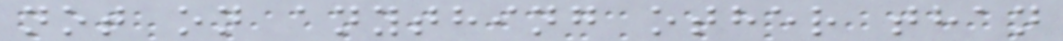not on anything other than
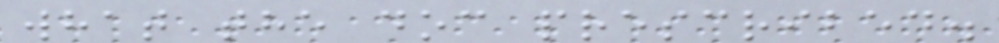what the doc prescribed.
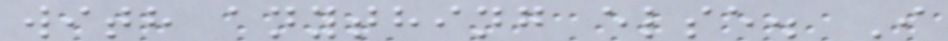with anything else. I
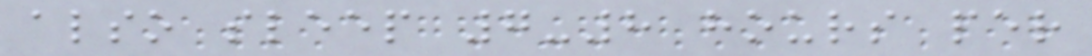also sleep 7-8 hours per
